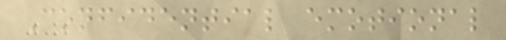Confidential emotional
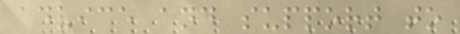advice and support to
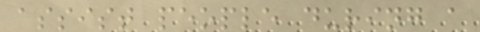assist people during a
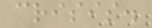crisis.
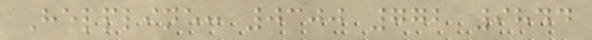Helpline: 0300 772 9844
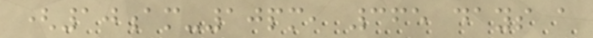(10am-10pm, 365 days a
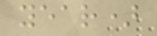year)
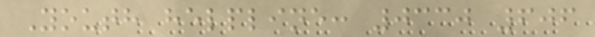Youth helpline: 0330 606
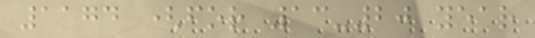1174 (for 13-20 year
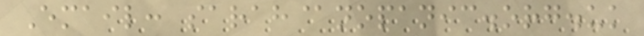Email: sarah@nopanic.org.uk
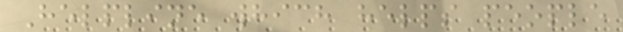Helpline which helps people
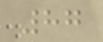87
